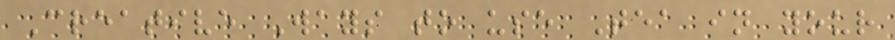Creative Ways to use Tea in your
